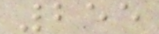255
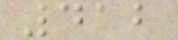412
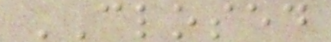CLOSED
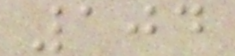104
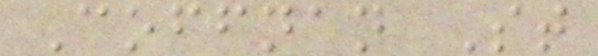Coffnan St
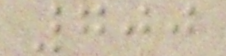700
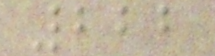222
